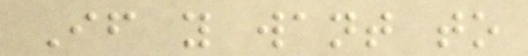If you want to
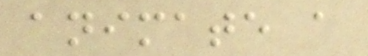animate a
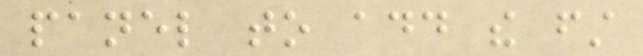panel to add the first
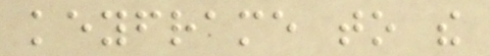keyframe to the
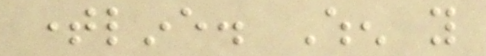timeline. When you
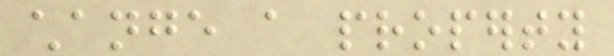change a property
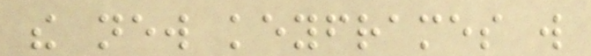the new keyframes will
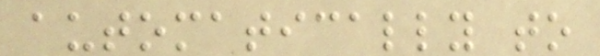automatically to
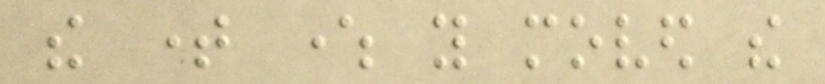the time where you moved the
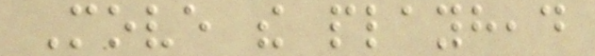Move the playhead
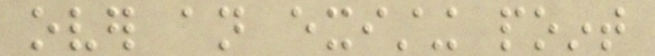over an existing point
